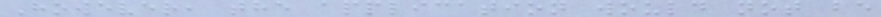However, the application would not be
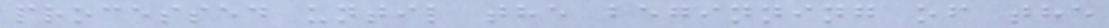processed until the beginning of the
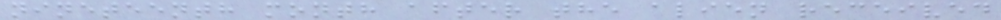nineteenth month after the alien received
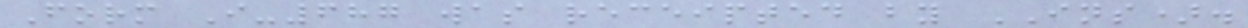Form I-687 was receipted by INS).
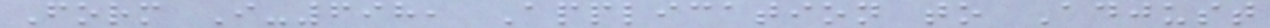Form I-698, Application to Adjust
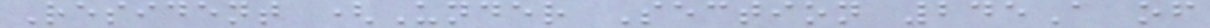Resident (Under Section 245A of
